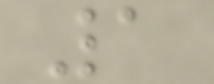1
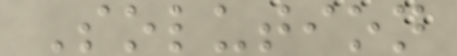Solution
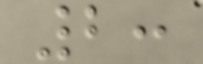2:
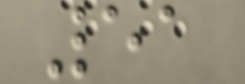51
